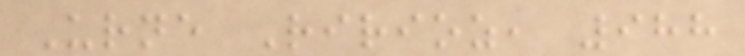Urne Ririoz, 988
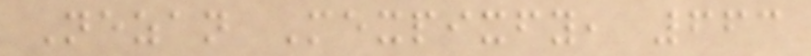Nezan Mexpixfy, 663
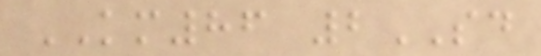KM86 2SD
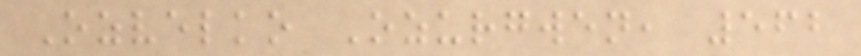Ozvelko Ozurgwen, 562
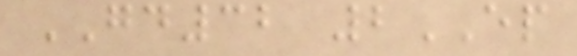GD32 2EP
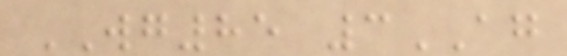WG85 3AG
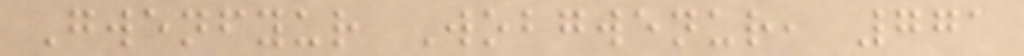Gwenfyur Wobgwenur, 771
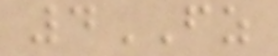4FZ
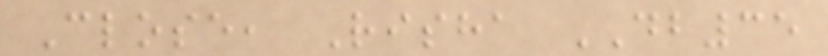Close, Risha DB35
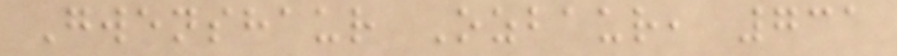Gwenshaur Ozbaur, 731
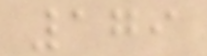179
